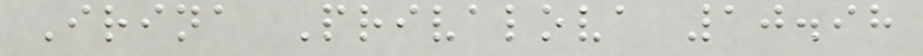Irina Privalova 10.98
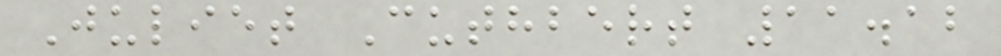Juliet Cuthbert 11.12
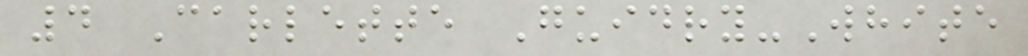4 Carlette Guidry-White
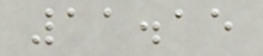11.15
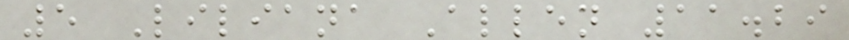5 Liliana Allen 11.29
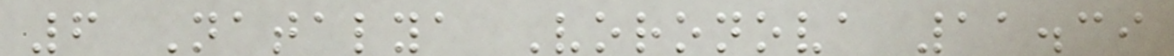6 Natalya Voronova 11.39
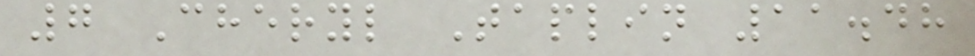7 Cheryl Taplin 11.48
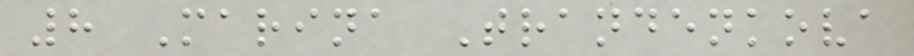8 Marina Trandenkova
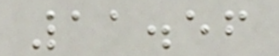11.56
